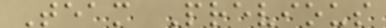Team Previous
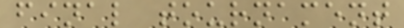final tournament
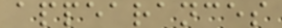appearances
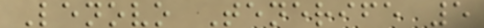Lenovo Tenerife 5
